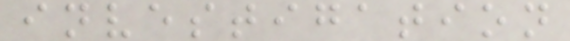investigation
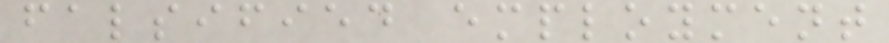falsified employment
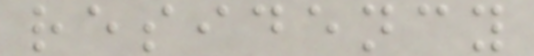residency
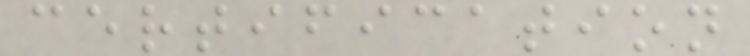certification
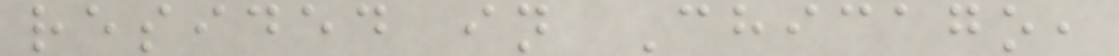resided in Chicago,
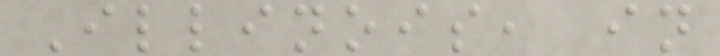Illinois, in
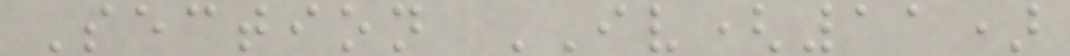Section IV(11)
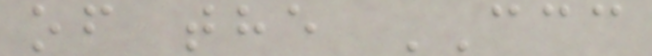of the CCC
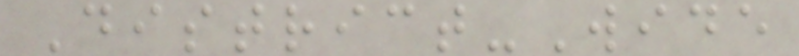District-Wide
